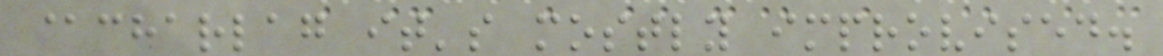@charlag it's mostly improvised.
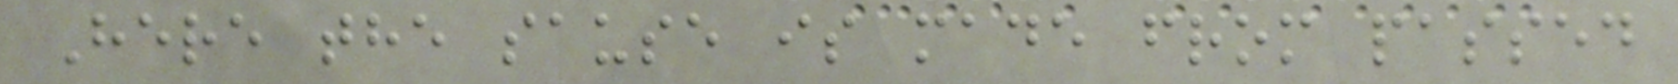Here the sause is made from passed
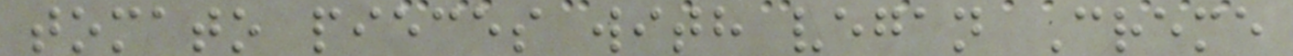tomato pieces with vegan Creme
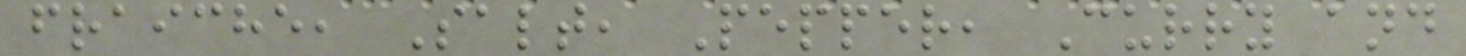fraiche, Salt, Pepper, Curry and
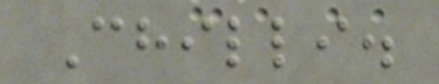Chilli.
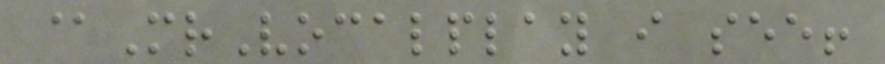@MrVocalplay i see!
